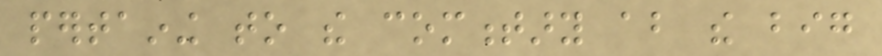pertaining to the commentary about the big
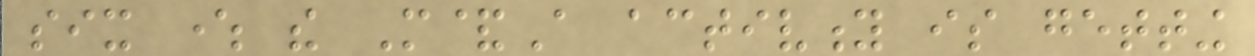six where the M&A activity is getting
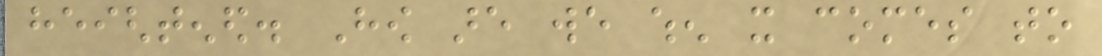heightened. How are we when it comes to
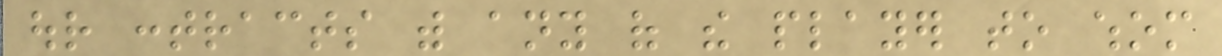our contracts with any of the player to whom
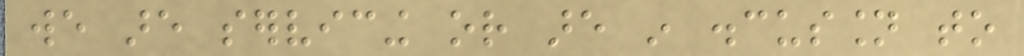we are servicing or are in discussion to
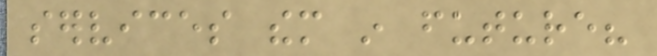services them in future?
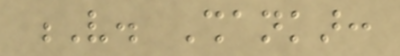V. Shankar:
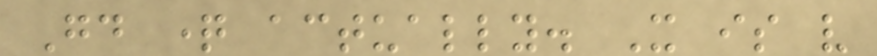Good question actually. It is very
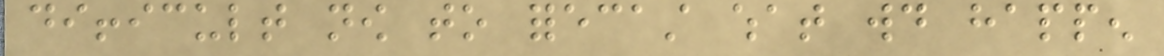difficult now to forecast what would happen
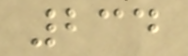234
